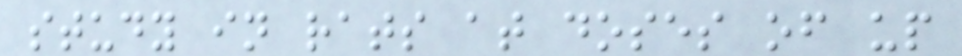study in rats at doses of up
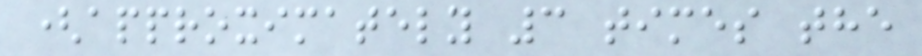(approximately 3 times the
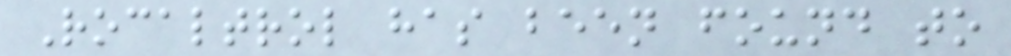Rocaltrol has been found to
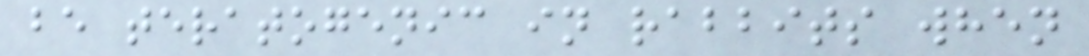be teratogenic in rabbits when
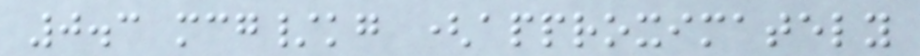0.3 mcg/kg (approximately
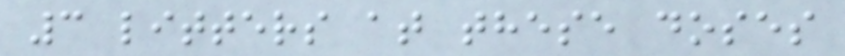3 litters at these doses
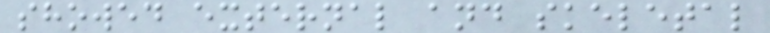showed external and skeletal
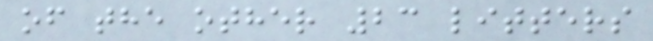of the other 23 litters
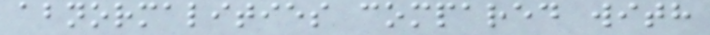abnormalities compared with
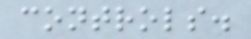controls.
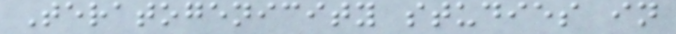Teratogenicity studies in
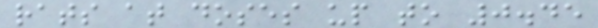rats at doses up to 0.45
